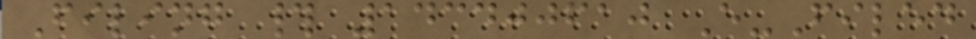Filing # 143400610 E-Filed
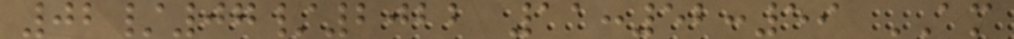02/07/2022 11:52:59 AM
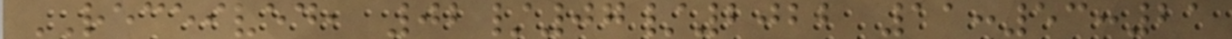RECEIVED, 02/07/2022 11:53:21
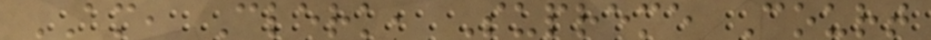AM, Clerk, Supreme Court
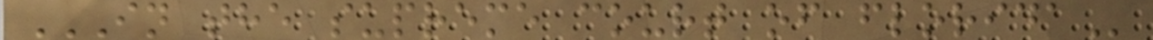IN THE SUPREME COURT OF FLORIDA
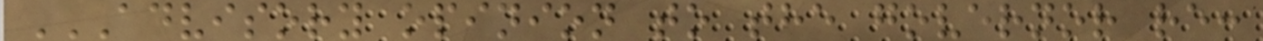ADVISORY OPINION TO THE GOVERNOR RE:
